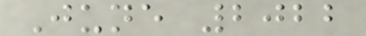June 2022
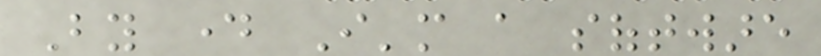By day I'm a software
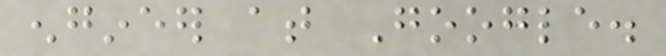engineer at Google.
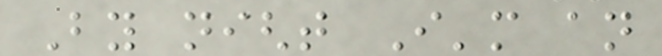By night I'm an
